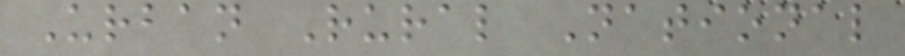Urban Rural National
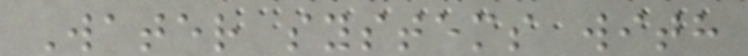Water systems with
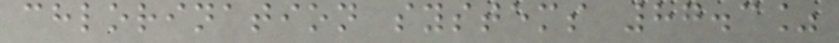chlorination systems 87.3%
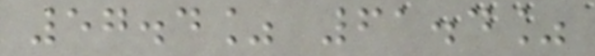57.4% 61.4%
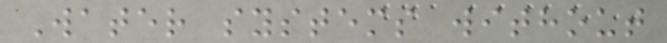Water systems without
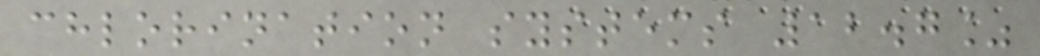chlorination systems 12.7%
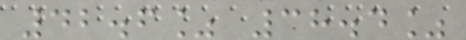42.6% 38.4%
